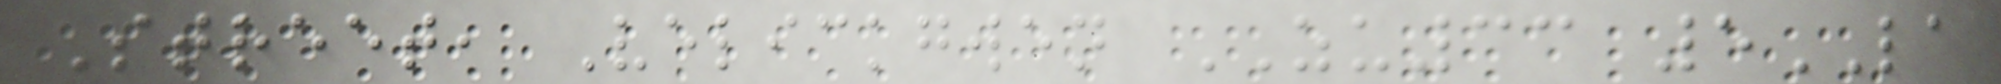Street, Velickgwen ZU33 5LA
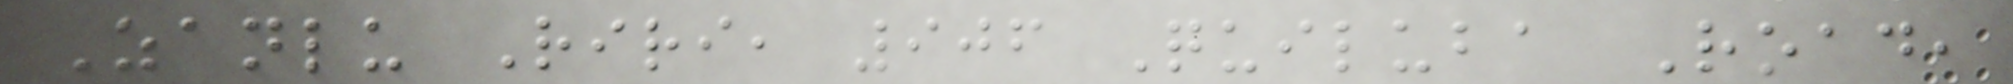Zanlu Riri, 906 Quiluba Road,
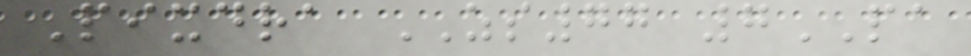Pixdra ZS77 7PA
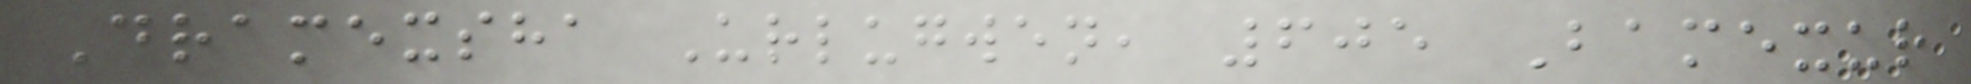Dramexsha Urlugwen, 605 Bamexur
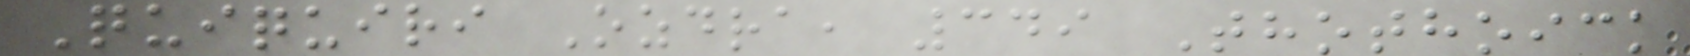Quiquiri Ozdra, 349 Thothoick
